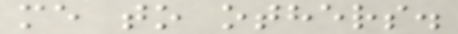me to others.
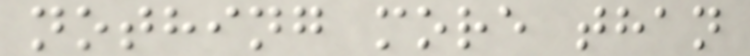nothing more than
